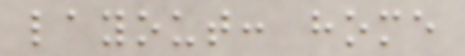layout: home
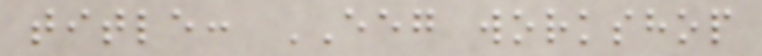title: EEG workshop
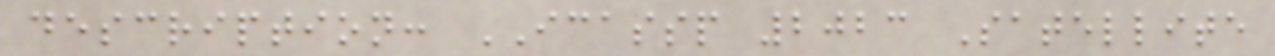description: ICASSP 2023 Satellite
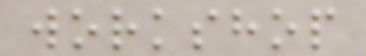workshop
